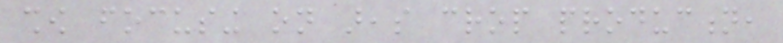show focusing on areas crop production,
